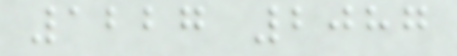1227 2087
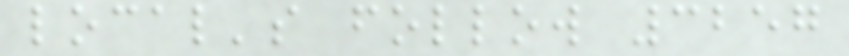local's follow 3257
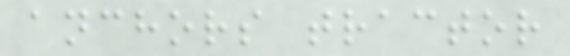anchors tractor
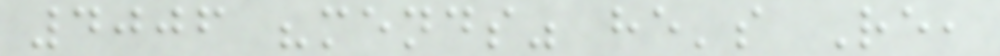4006 "mends" he's Re,
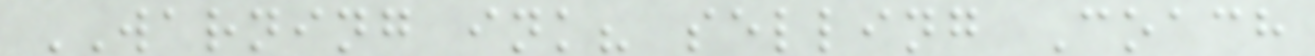WARNING ink? selling Coach
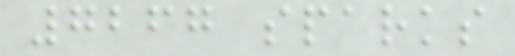7267 sparks
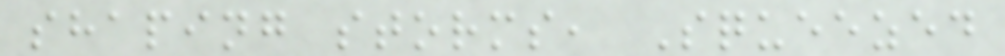shaping storms, Squeezed
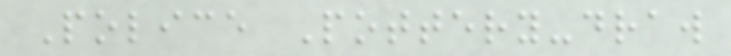Police Pottery-draw
